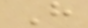H
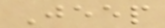Jeep
